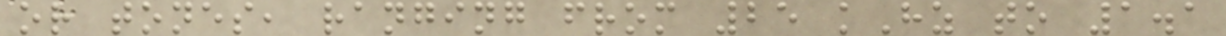or tones, ranging from 25 kHz to 1.1
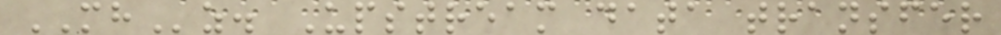MHz. Upstream data transfer
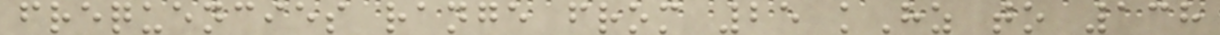frequencies range from 25 kHz to 138
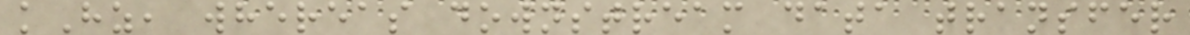kHz, whereas downstream data transfer
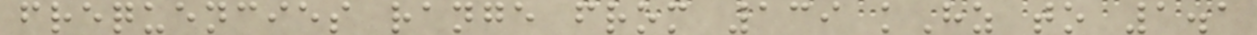frequencies range from 139 kHz to 1.1
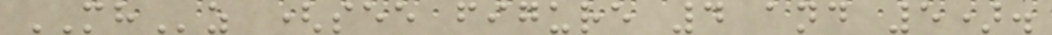MHz (see figure 4 and 5).
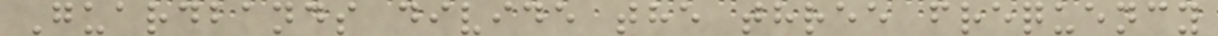Guardbands divide the three frequency
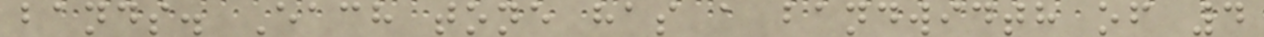bands. Each tone has a bandwidth of 4
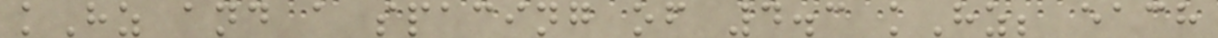kHz and a spacing of 4.3 kHz; each
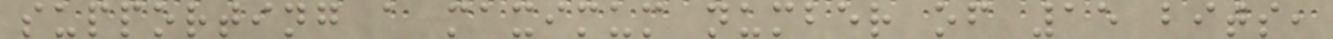supporting a maximum number of 15 bits,
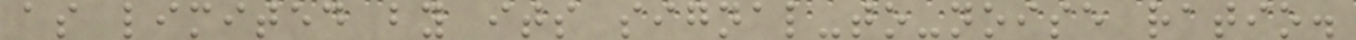as limited by its signal-to-noise ratio.
